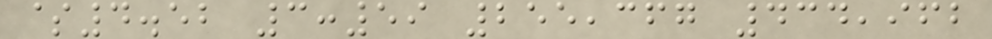$4.52 3:59 255,367 434,962
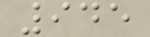945
